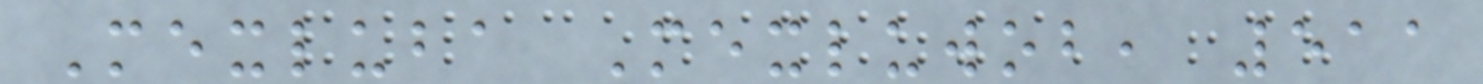Mexluba Mexluwob, 511
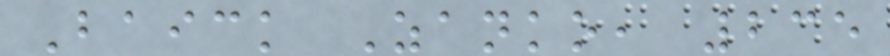Baick Zanko, 235
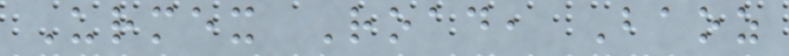Urmex Road, Baoz
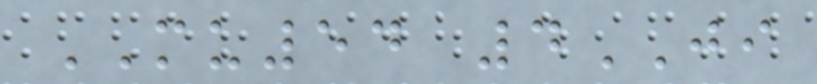MU54 4JI
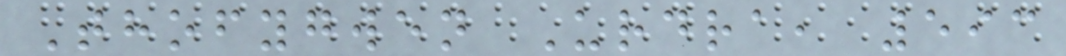Thofygwen Urdra, 593
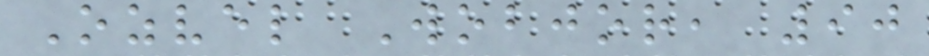Ozvel Wobjor, 90
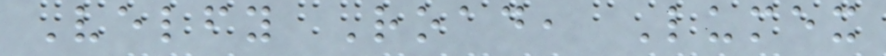Velfy Road, Lumex
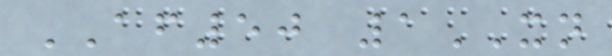AF50 1XN
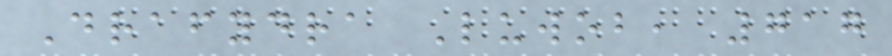Drafydra Luwob, 717
